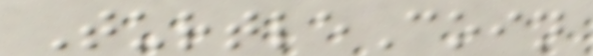TurtleCoin
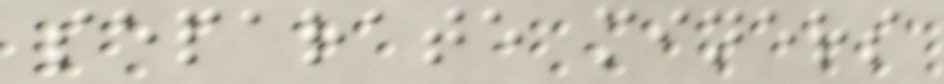separate miners
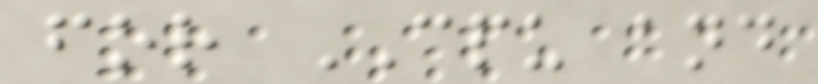for CPU and
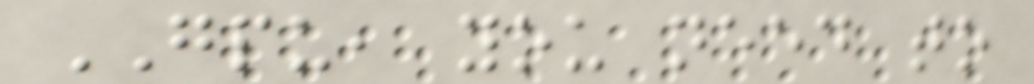GPU, you need to
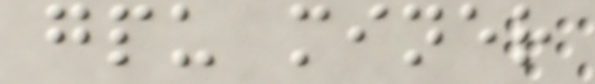gpu miner
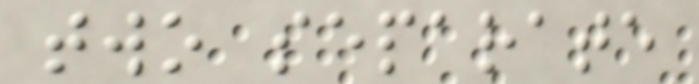two separate
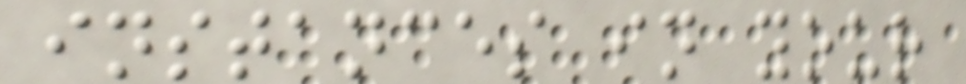instances in your
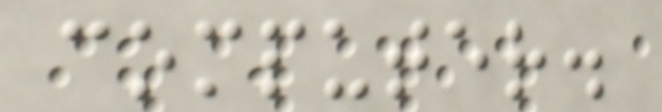computer.
